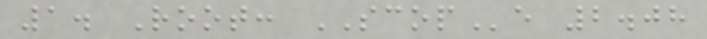1. Root: SCOPe 2.08
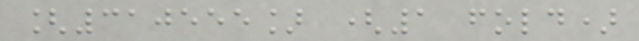[310555] (1 fold)
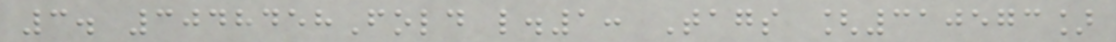3. 3048458Fold l.1: Tags [310573]
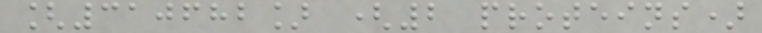[310682] (2 proteins)
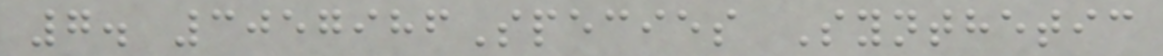7. 3057986Species Synthetic
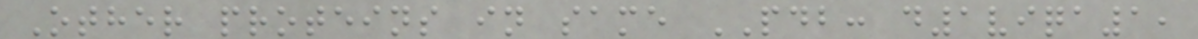Other proteins in same PDB: d1viqa1,
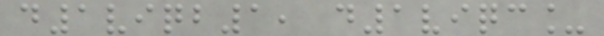d1viqb1, d1viqc_
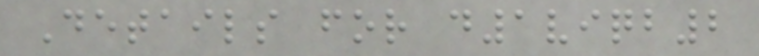Details for d1viqb2
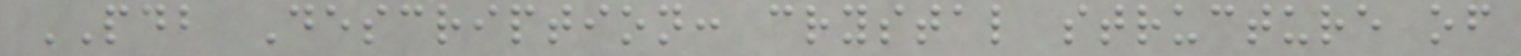PDB Description: crystal structure of
